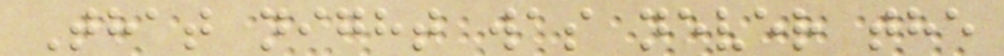That night was never the
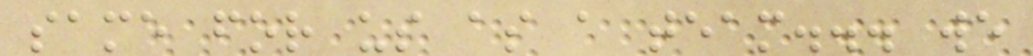same for us as a team... we
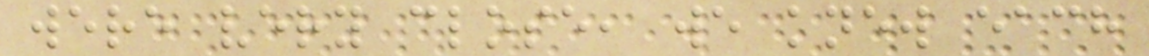were very close, we knew each
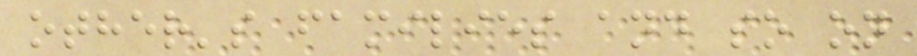other's families and so on
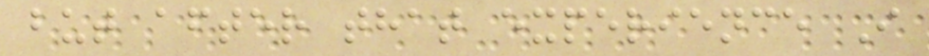but after that experience I
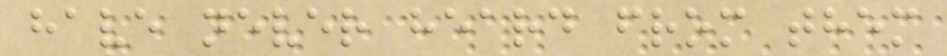have never heard from them
